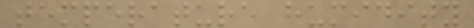temperature humidity
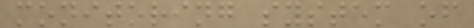monitoring system of
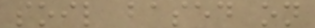soil based on
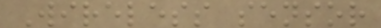Wireless sensor
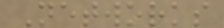Networks
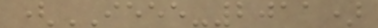(IEEE-2011)
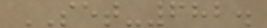SET-682.
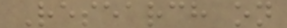Research on
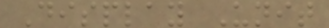Display Unit
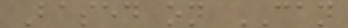Based on CAN
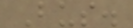Bus.
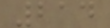214
